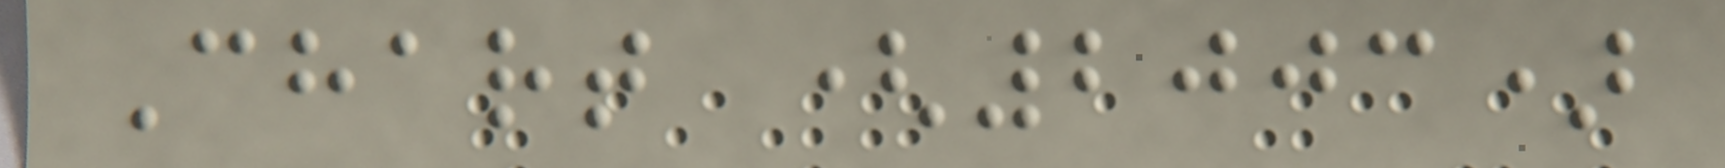Chart (2003)
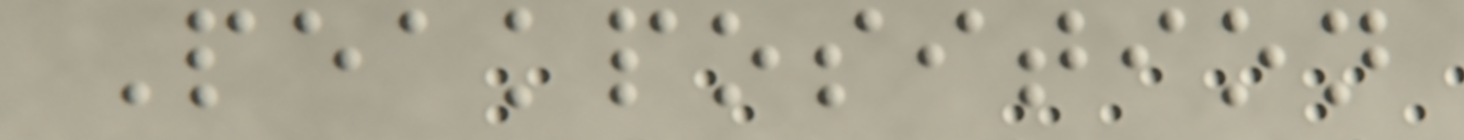Peakposition
